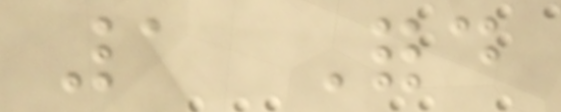1 Ford
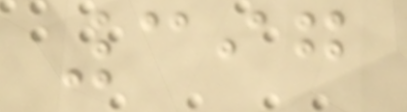397
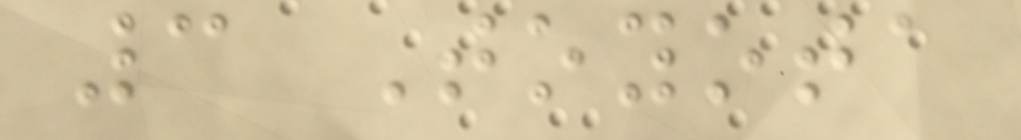3 Toyota
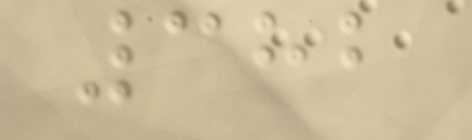382
